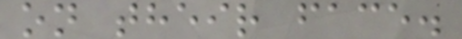on their face.
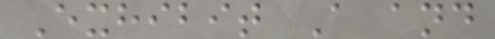Exhibit A and
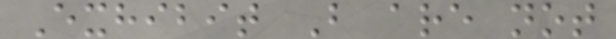Exhibit B are not
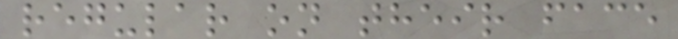regular on their face
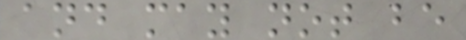and may not be
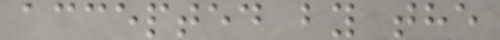accepted by the
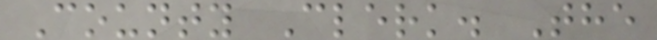County Clerk. The
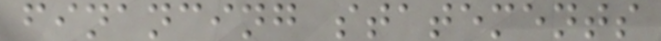financing statements
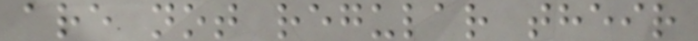are not regular their
